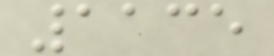1135
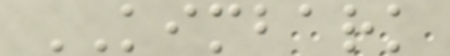KIMBARK
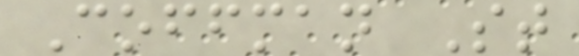Coffman St
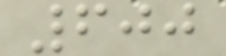600
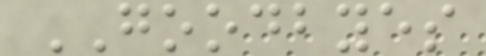GOODBYES
